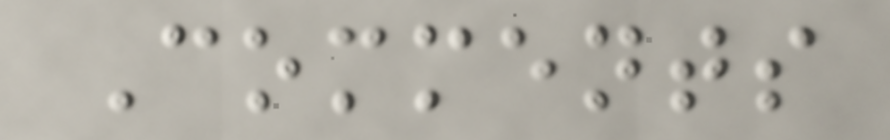Comments
